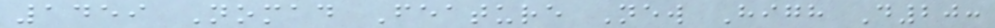1459 Nomad Feature New High D20:
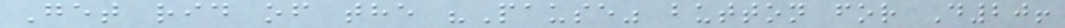Get rid of the "Pause" button for D20!
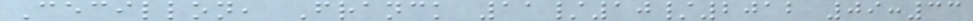Cecillon, Franck 11/10/2012 09:33
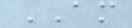AM
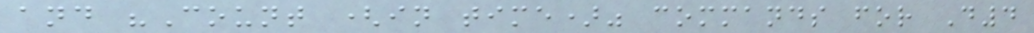and "Count (in time)" commands for D4
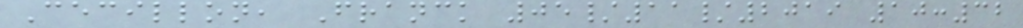Cecillon, Franck 05/11/2019 10:32
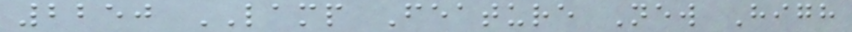2250 LAMP Feature New High
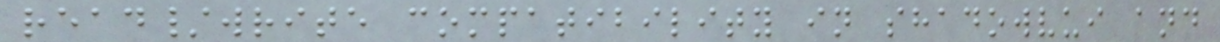read/write compatibility in shadowvui and
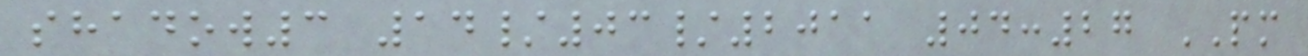shadow3 14/03/2011 04:27 PM
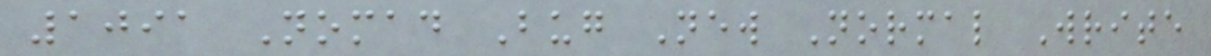1091 Nomad Bug New Normal Write
